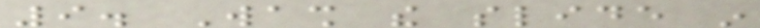9. Wash the slide in
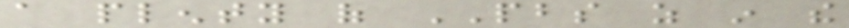a plenty of PBS as in the
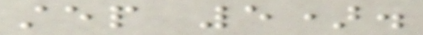step 5).
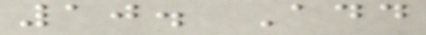10. Add
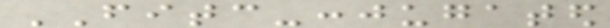FITC-conjugated
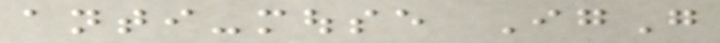anti-mouse IgG
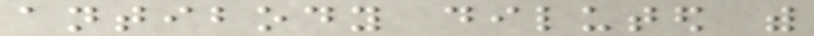antibody diluted with
